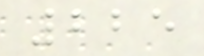225
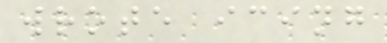wrote icing
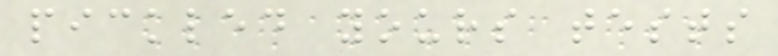pickled yours tests
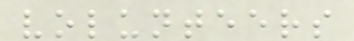volunteers
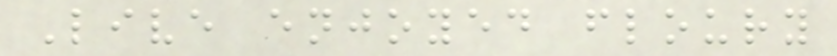Live enjoyed floury
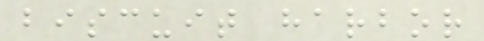biscuit harbor
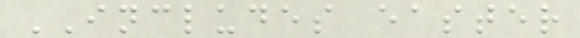INCLUDES easter
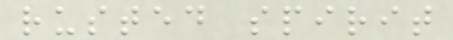rusted spirit
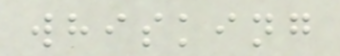whisking
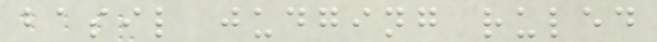basil judging ruled
